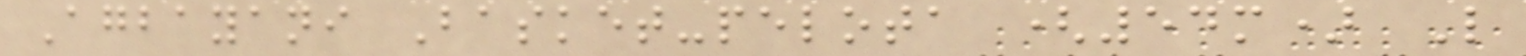Agbayani Basket-pelota (54m) L
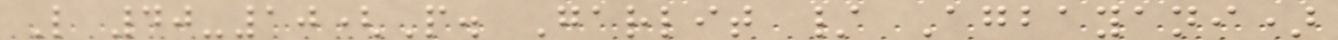L 40-10(P. Garlit / Agbayani)
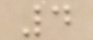4
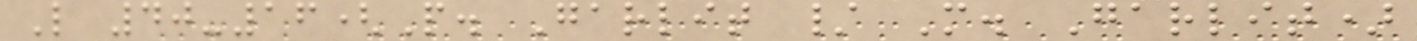L 40-16(P. Garlit / M. Garlit)
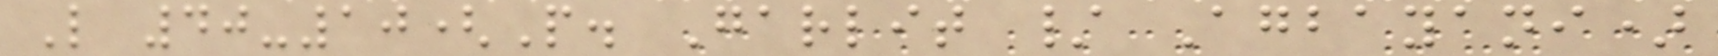L 40-10(P. Garlit / Agbayani)
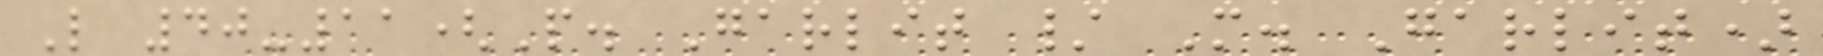L 40-11(P. Garlit / M. Garlit)
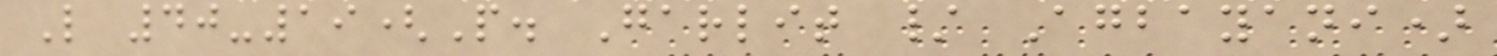L 40-19(P. Garlit / Agbayani)
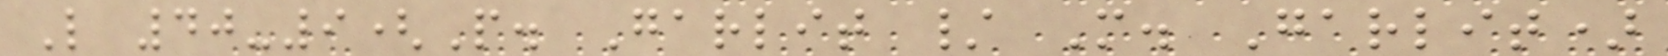L 40-9(P. Garlit / M. Garlit)
